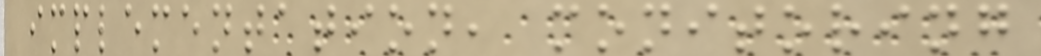implementation, monitoring
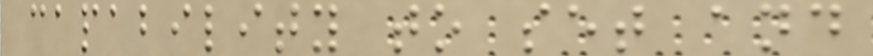capability to set and
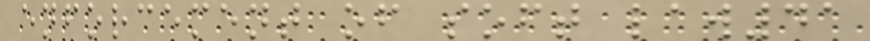enforcement of soft law41
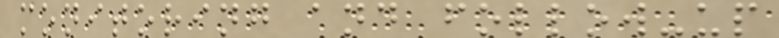monitoring and follow-up
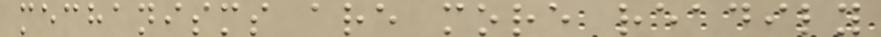mechanisms are more readily
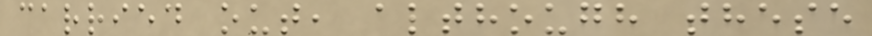carried out, although these
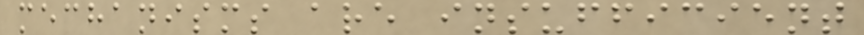mechanisms are insufficient
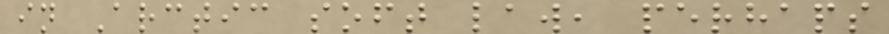in Arctic soft law, perhaps
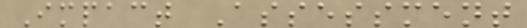Impact Assessment
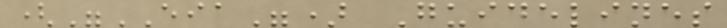("EIA") Guidelines
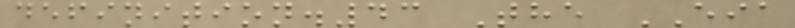definition.43 The EIA
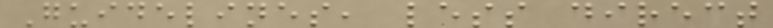Guidelines, less direct
